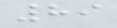89
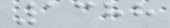1388
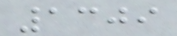1309
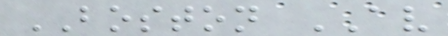BOSTON AV
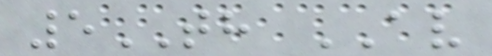5TH AV
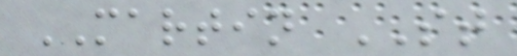MARTIN ST
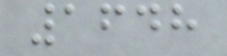1648
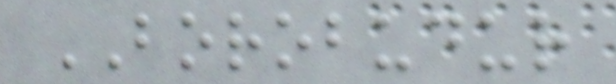BOROBUDUR
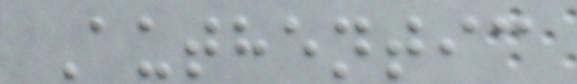Authentic
